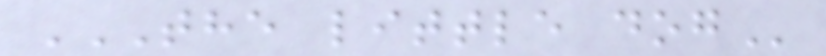THE LITTLE DOG
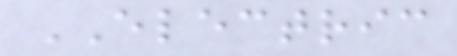ELECTRIC
